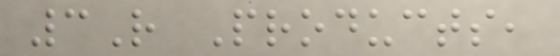3R Products,
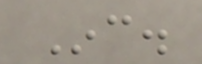Inc.
